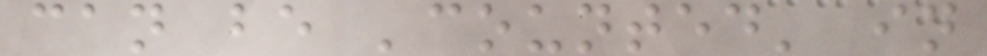can be 'counted' in
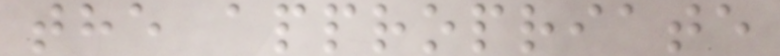the appropriate
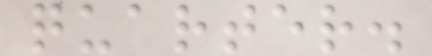quarter.
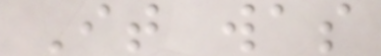It was
